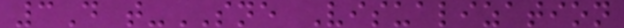3D t-SNE Visualization
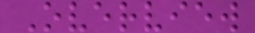Overview
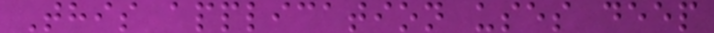This application uses deep
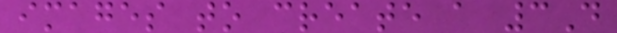images to create a 3D
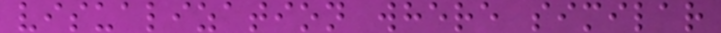visualization where similar
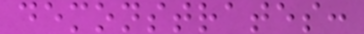demonstrates:
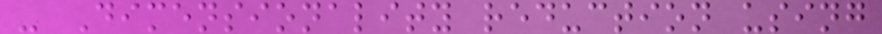- Dimensionality reduction using
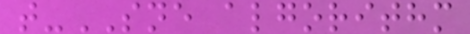t-SNE algorithm
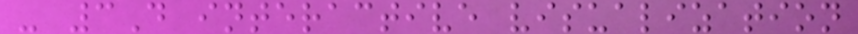- 3D interactive visualization
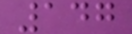147
